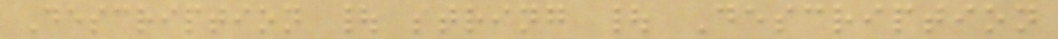Description | string | Description
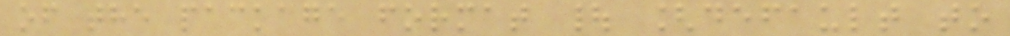of the package format | [default to
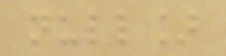null]
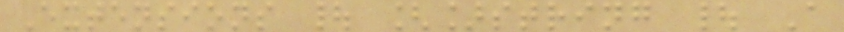Extensions | []string | A
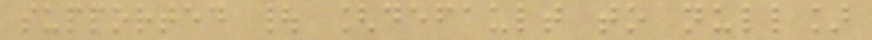supported | [default to null]
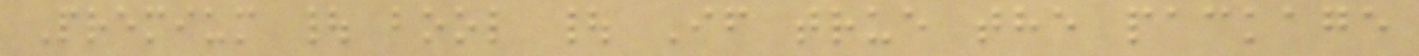Premium | bool | If true the package
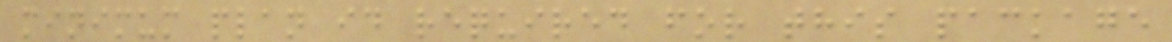minimum plan id required for this package
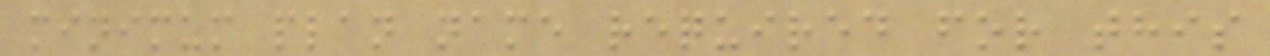minimum plan name required for this
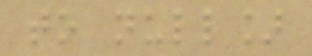to null]
